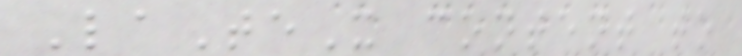LaTeX content to
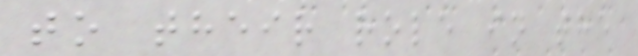to their role in the
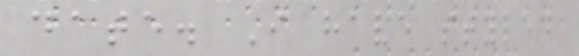date. I have styled
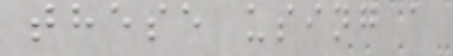these using a
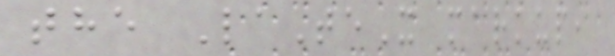the LaTeX markup,
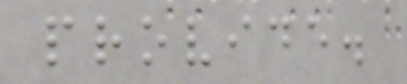provide.
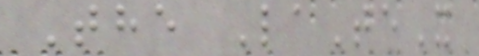The LaTeX
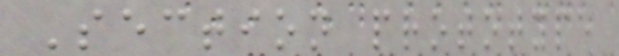Section prototype
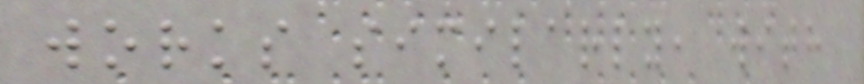works similarly, with
